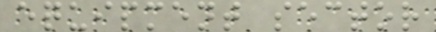equipment sector
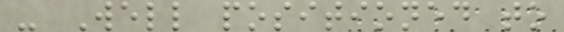- Well positioned to
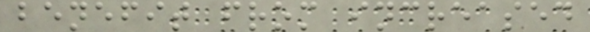benefit from increased
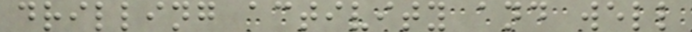drilling activity and well
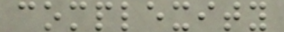complexity
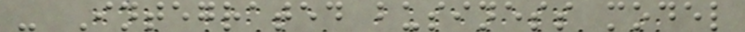- Integrated business model
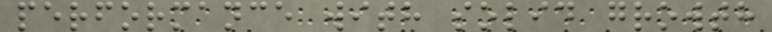performance with solid growth
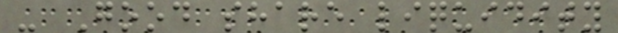- Good share liquidity
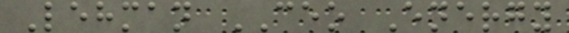Lehman CEO Energy
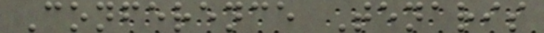Conference Tenaris
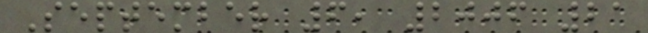September 6, 2006 21
